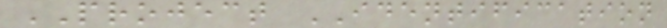PROJECT IDENTIFICATION
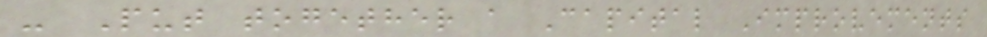- Put together a Capital Improvements
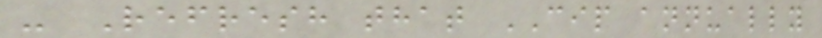- Refresh that CIP annually
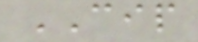CIP
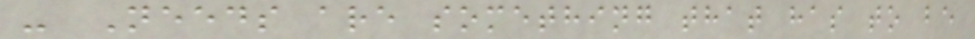- Needs are something that has to be
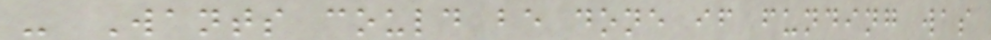- Wants could be done if funding was
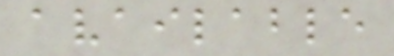available
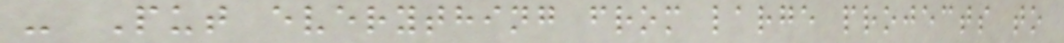- Put everything from large projects to
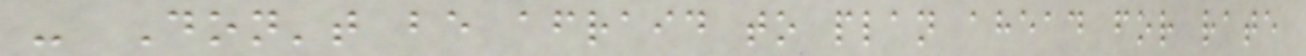- Don't be afraid to plan ahead for rate
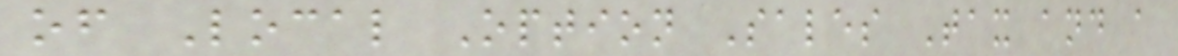of Local Option Sales Tax and a
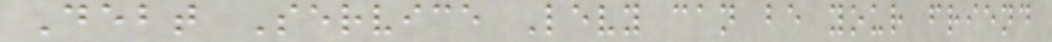Debt Service Levy can be your friend
